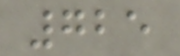725
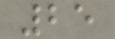25
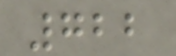722
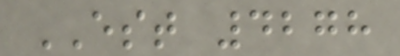EST 4278
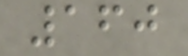160
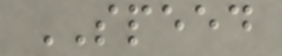SPEED
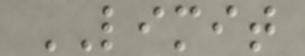LIMIT
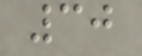30
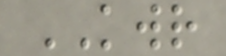KWR
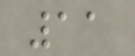11
